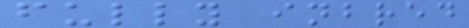fully inbred
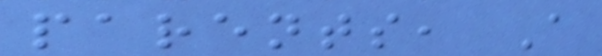parents, A
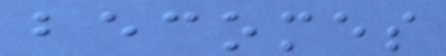becomes
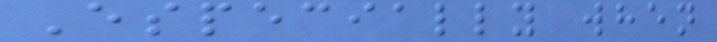Especially when
